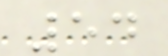54
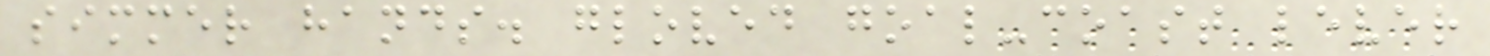simmer hands. gloved goal-coast lever
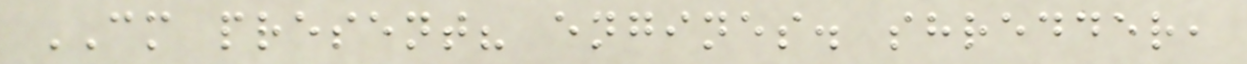CM present? engines. shredder,
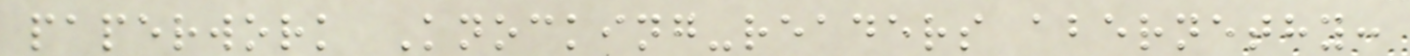paperwork Knocking-readers abernethy:
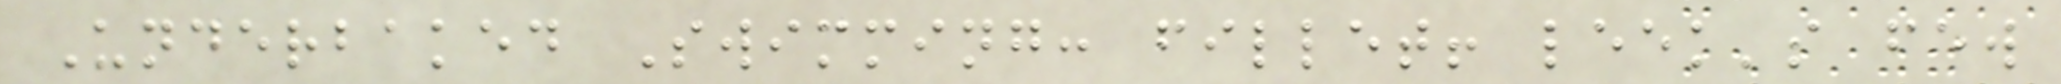Underbaked Swimming: fillet! leek's few
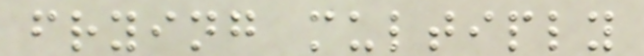frying multiply
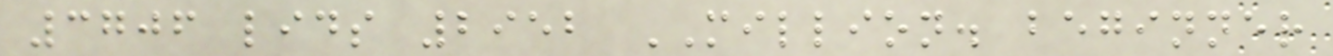3706 lids 2952 MILLION. beginner
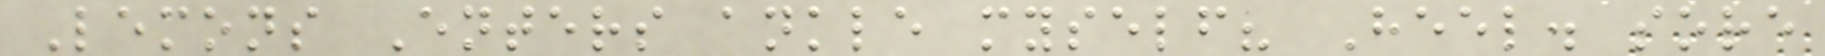Lemons Enters ankle myself? Heel. sore
